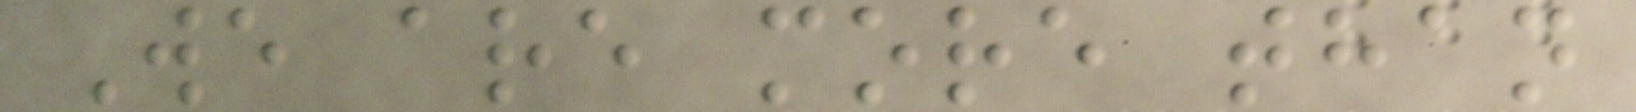We are more than
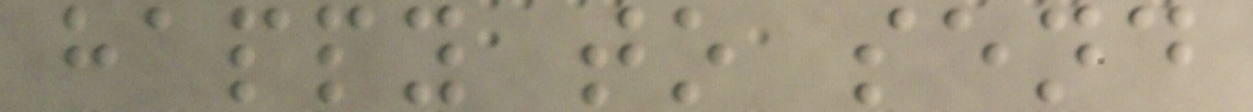happy to send
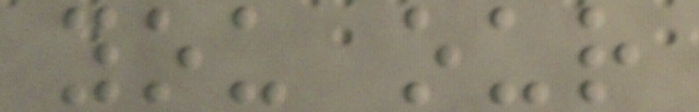you our
